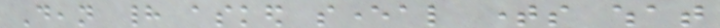Dean had asked several times what
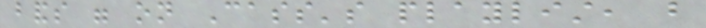bands were on Cass's playlist, but
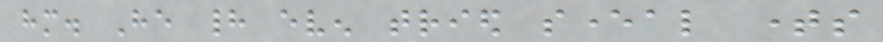him. He had even tried several times
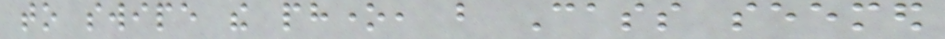to swipe the phone, but Cass seemed
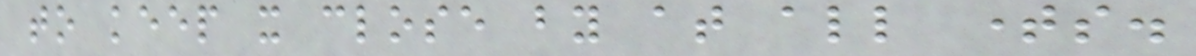to keep it close by at all times.
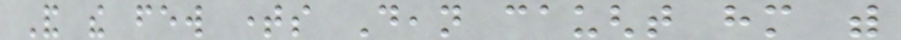And the few times Dean caught him with
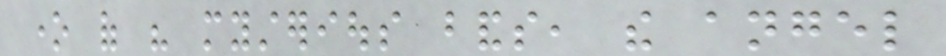one of his mysterious bands, the angel
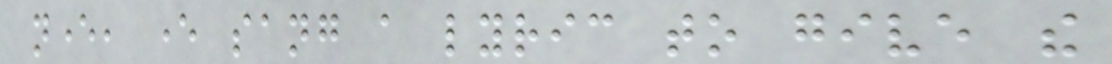never, ever sang a lyric to give the
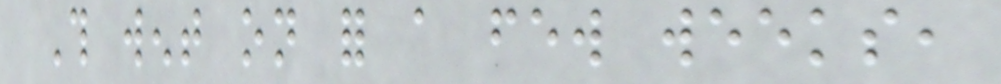This went on for a few weeks,
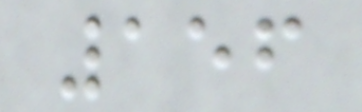156
